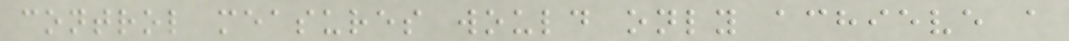control measures would only achieve a
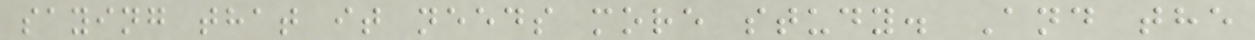saying that it needs more study. And the
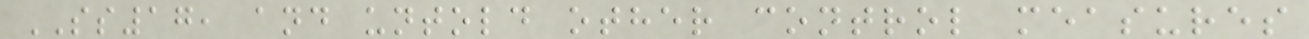SS17, and untold other control measures
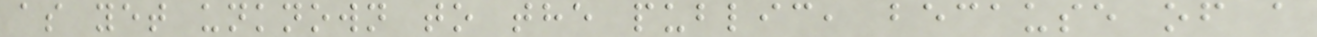as yet unknown to the public, because of a
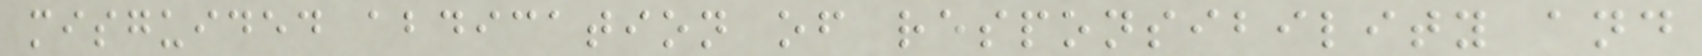misguided abdication of responsibility and
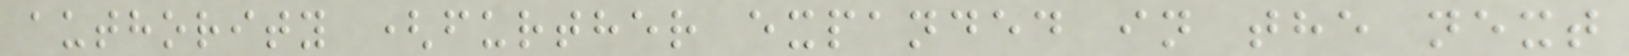authority (further expanded in the next
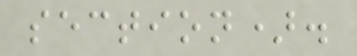section).
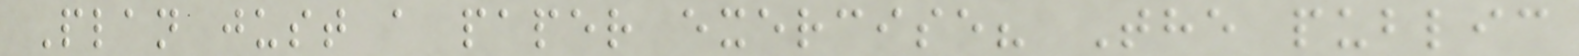Plan just a paper exercise? The public
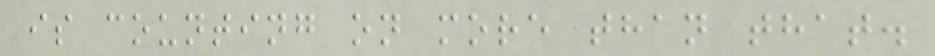is counting on more than that.
